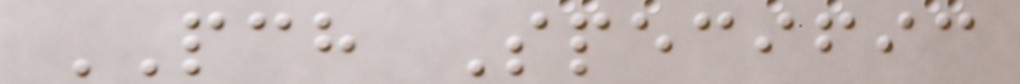PCH Specific
